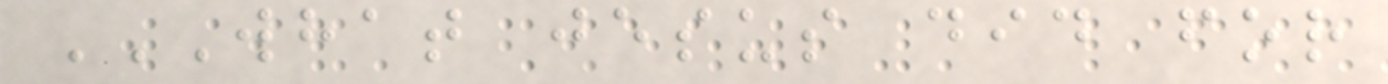WHAT JESUS DID FOR
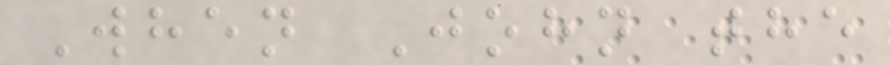When John the
